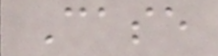Case
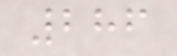286
